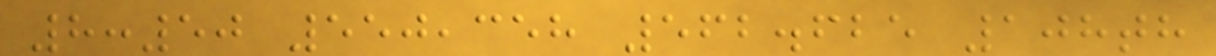8:50 550,358 562.625 108th
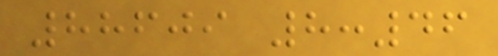88609 8:46
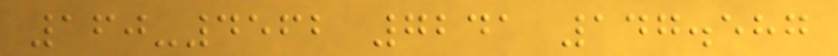160-4562 7241 147.587
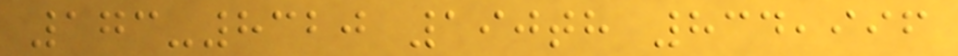173-8320 190th 834,996
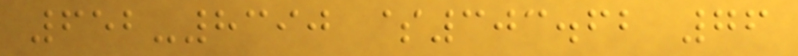652-8390 $303.62 76
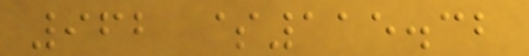962 $115.32
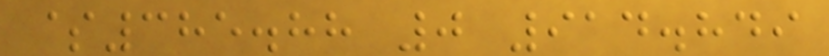$385.88 0 914.849
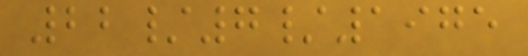22/7/1975
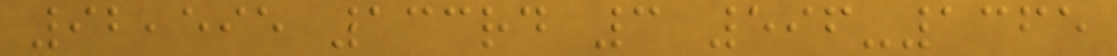92,595 133rd 3 596-1365
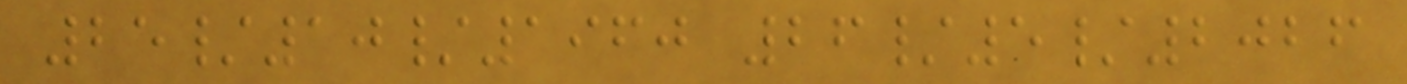25/10/1960 26/5/2026
